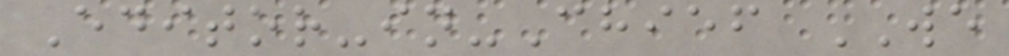Editor-in-Chief WE
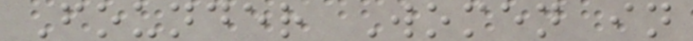Founder Women in
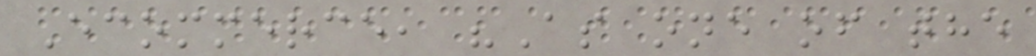Ecommerce, "As one of the
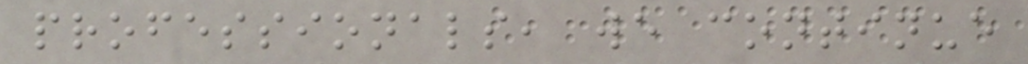professionals, we continue
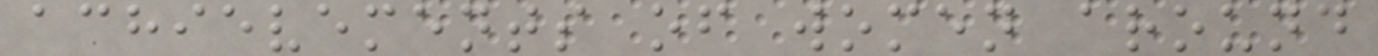achievements of women around
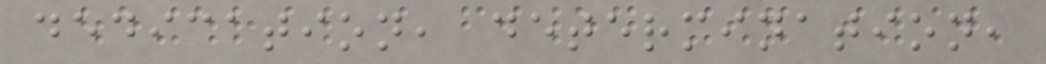dedication, determination,
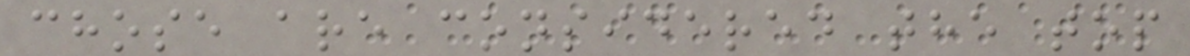chose are considered the top
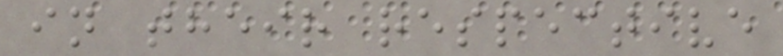in their respective
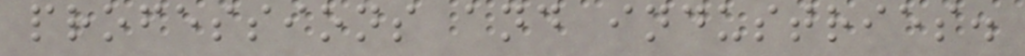professions and industries.
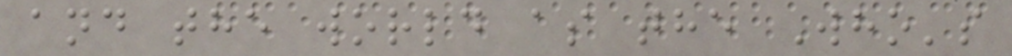and the world as the Who's
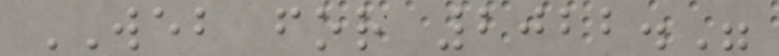WEB for 2022."
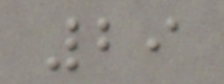29
